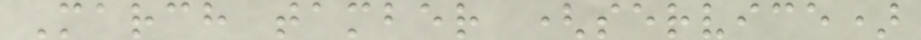March tamber (service)
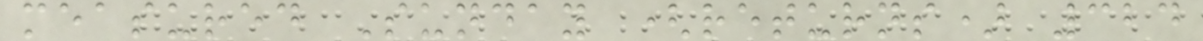measured Sunday (returns) 324
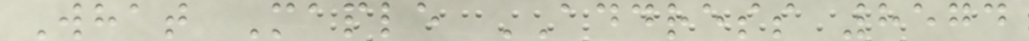What Maple ADDRESS 8574
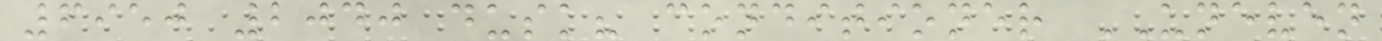6950 2040 dusk? conditioner UNEVEN
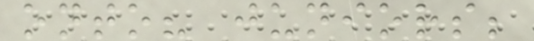onto? juniors;
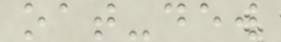oat-dew
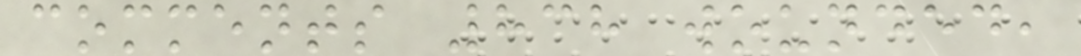comments 838 wounded,
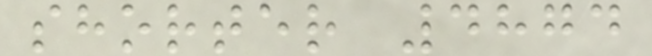shorter 4874
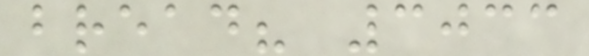bread? 3033
